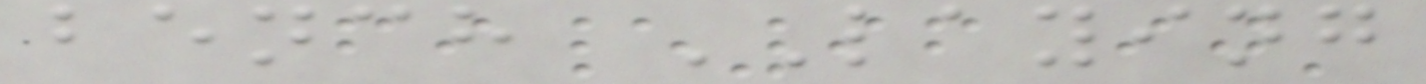bench LAYING
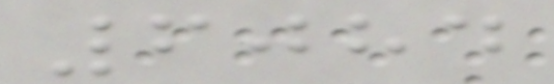6084
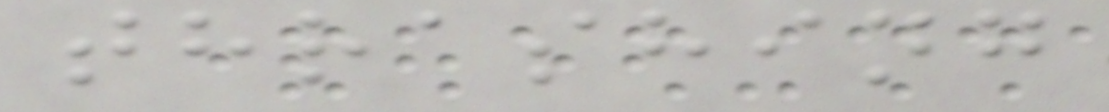thrashing
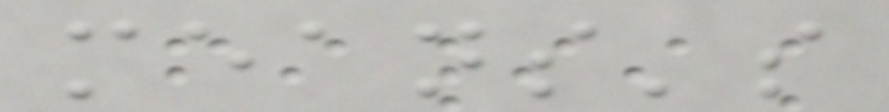means's
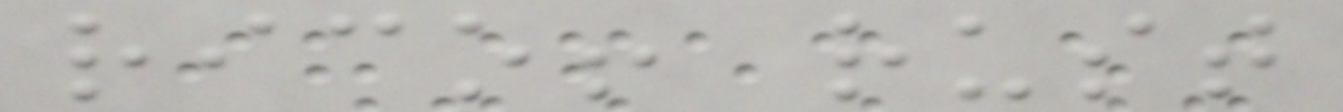rico! rust
